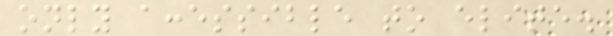only accessible to elite.
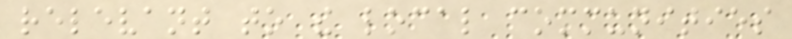relevant to the local communities
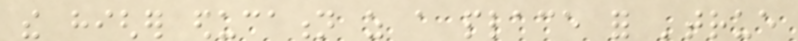the higher education as a place for 'true
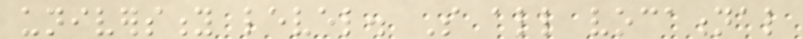university level. So all vocational
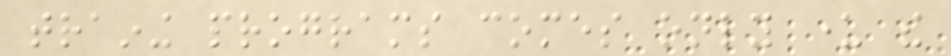training programs comes only under the
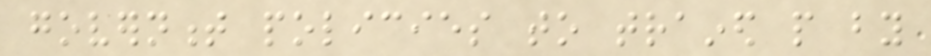government policies to trained people by
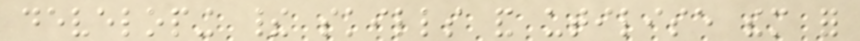developing their skills and utilise them for
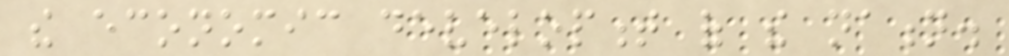the economic development of the nation.
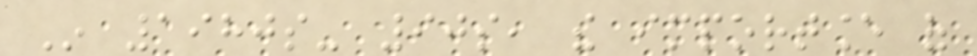In 1980s- 90s, the importance of
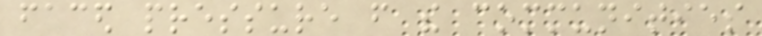faced pressure from the communities
